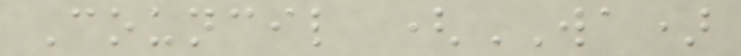Council (WA)
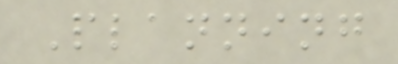Planning
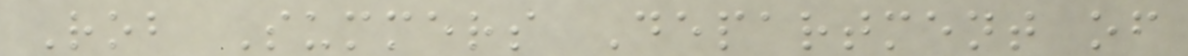Rob Summers Department of
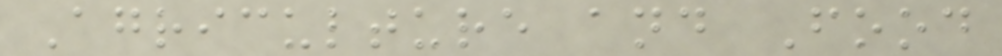Agriculture and Food
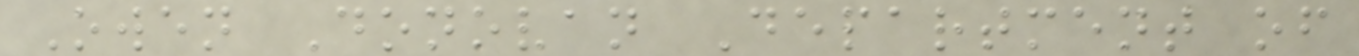Owen Donovan Department of
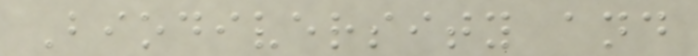Biodiversity and
